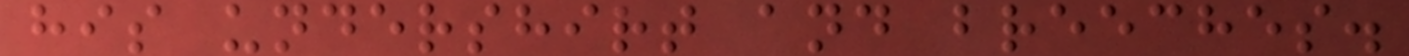his undershirt and breeches.
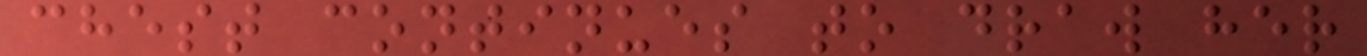chest continues to draw her
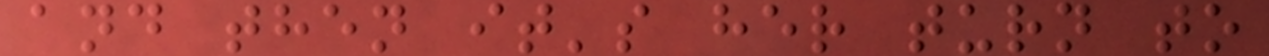and then it's her turn to
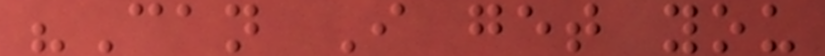"Can I get you
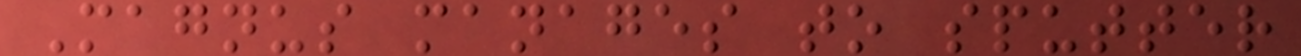Magnus manages to sputter
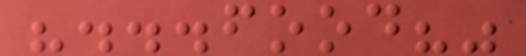"...food?"
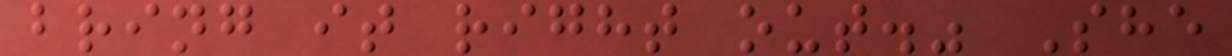bring it right out." She
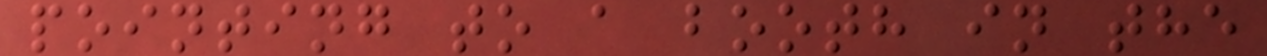pointing to a booth in the
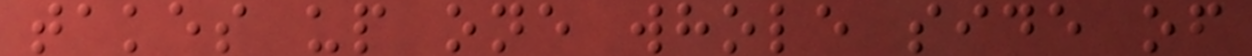takes up one whole side of
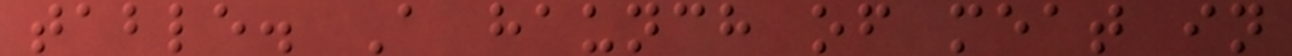table. A haunch of meat in
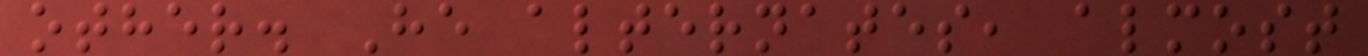other. He alternates, almost
